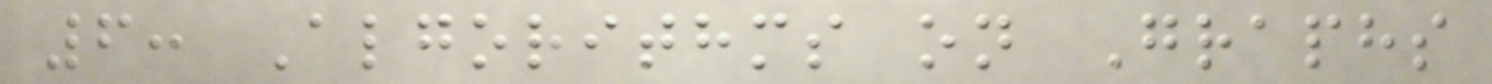6: Algorithms on Graphs
